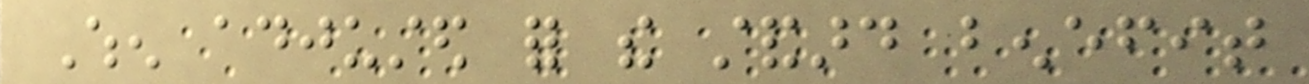When adjusted for the standard benefit
